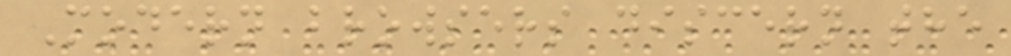Modern browsers discern the
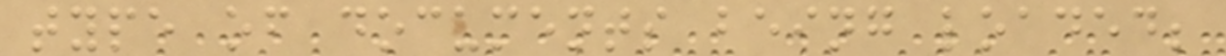type of documents being loaded;
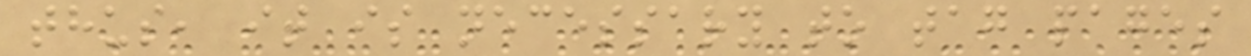thus, it is necessary to tag pages
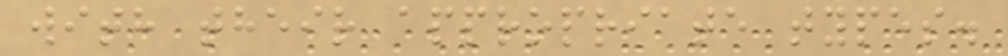with their appropriate types.
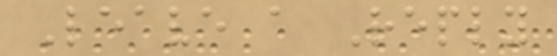Leave a Reply
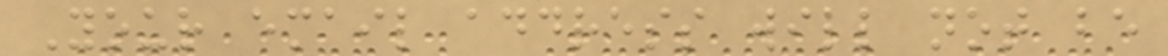Your email address will not be
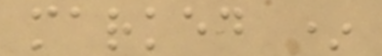marked *
